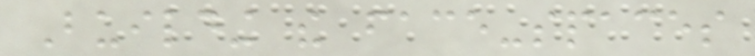Building the face-spaces
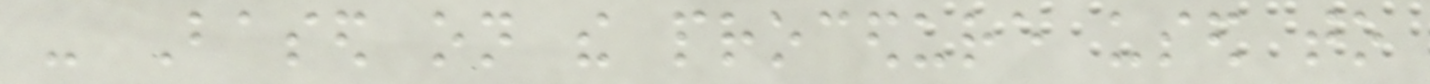- Based on the procedure used to
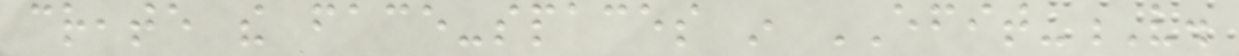create the face-spaces in EFIT-V.
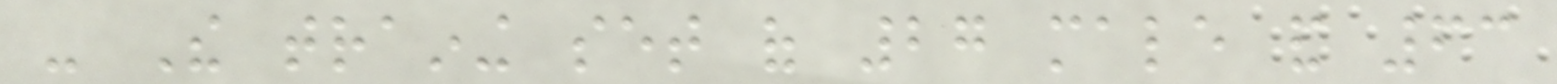- The training set of 27 male and 63
